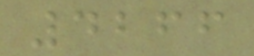4266
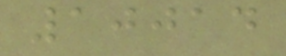10014
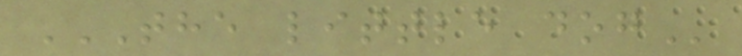THE LITTLE DOG
